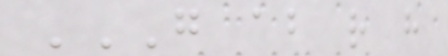G AB R H
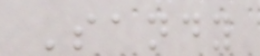Sandy
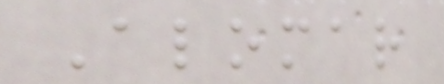Alomar
